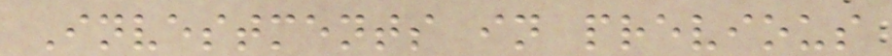Investments in previous
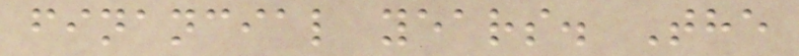financial years. The
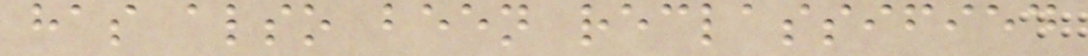has also been reclassified
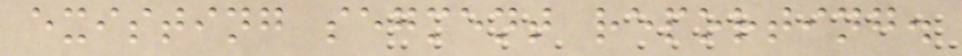existing segment reporting.
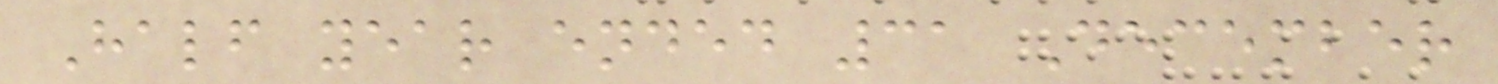Half year ended 31 December
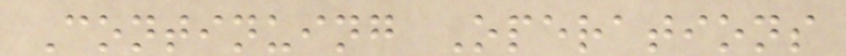Continuing Operations
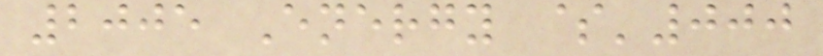2005 Energy $'000
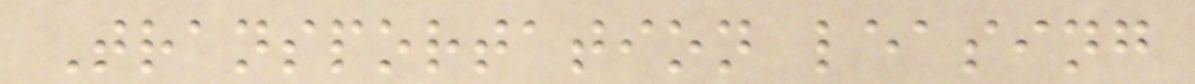Transportation leasing
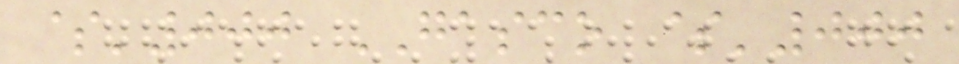$'000 GASCO $'000
